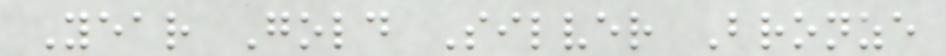Year Gold Silver Bronze
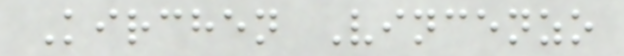Kirchen Vincenzo
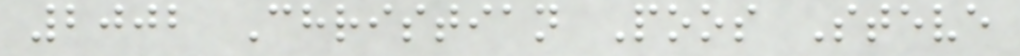2002 Christian Poos Steve
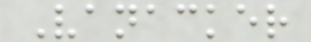Vanacker
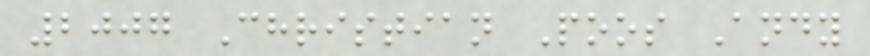2007 Christian Poos Andy
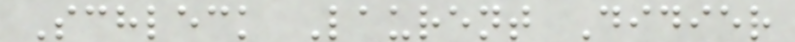Schleck Laurent Didier
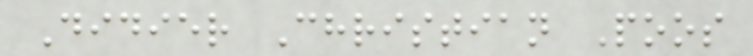Didier Christian Poos
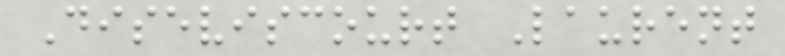Diseviscourt Laurent
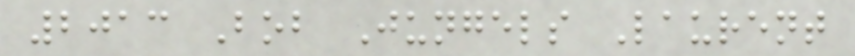2013 Bob Jungels Laurent
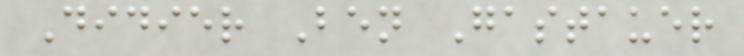Didier Ben Gastauer
